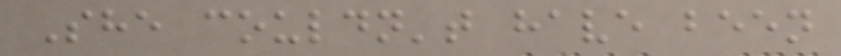She couldn't have been
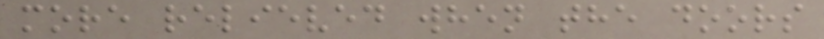more relieved when the doors
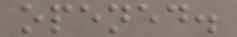opened.
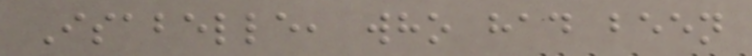Isabelle, who had been
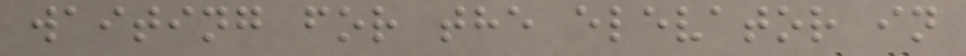waiting for the elevator in
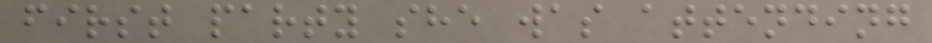first party she was attending
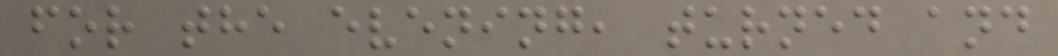for the evening, turned and
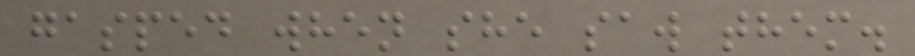gasped when she saw them.
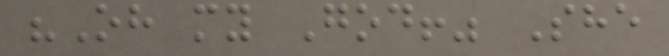"Oh my God!" She
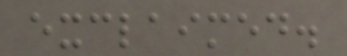exclaimed.
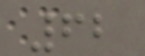62
